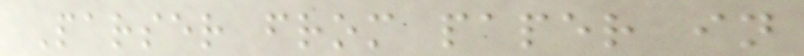Parser from paper in
